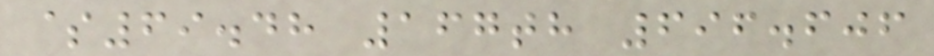$69.48 167th 696.606
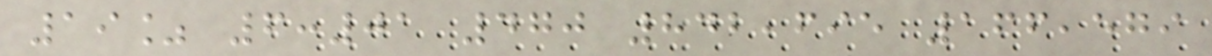19% 6:01 470 842,695 166,579
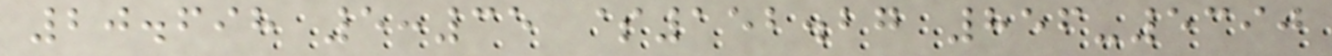20.698 5:35 $152.27 856-5390
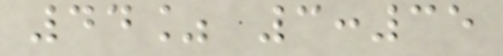44% 3:35
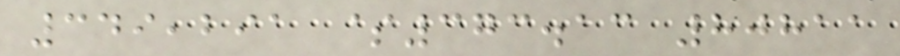349,291 $373.13 80811
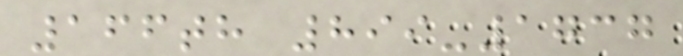166th 899-1737
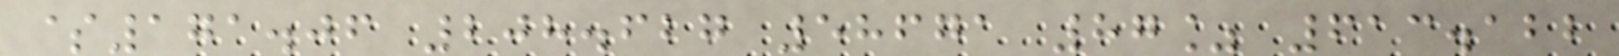$171.06 208.627 58671 87% 613.122
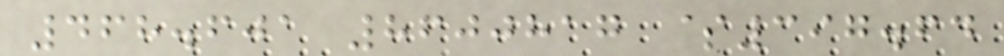468.601 8600817 $397.64
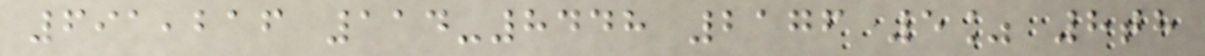691,216 114-8448 2176 5% 8th
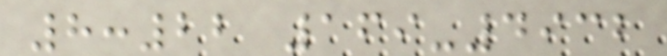8:22 169-4932
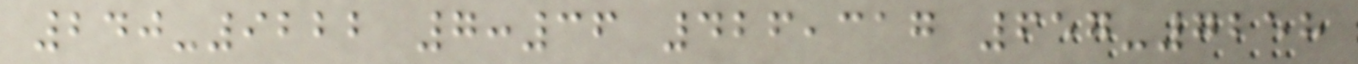240-9222 7:36 426,317 657-7258
